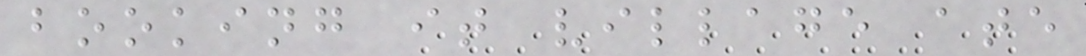booking it village ate
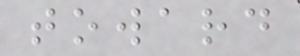toward
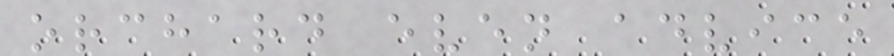orchard even advice
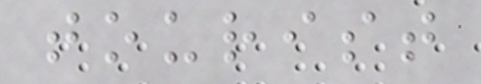tourist
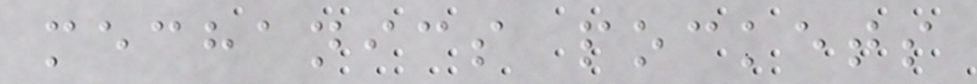mechanics pockets
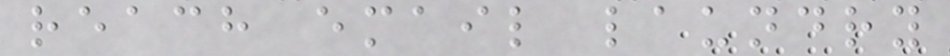reach email laundry
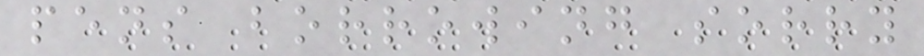pens borrowing sorry
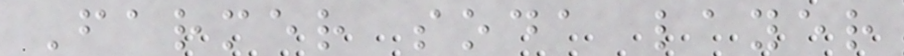Farmer soda layer
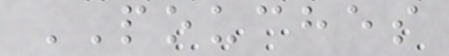POUCHES
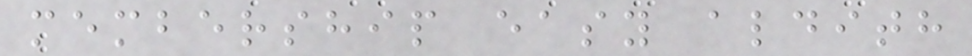membership easy aldith
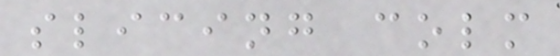slicing colm
